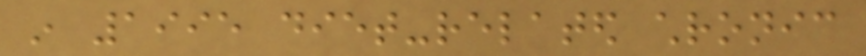in 1995 diet-related chronic
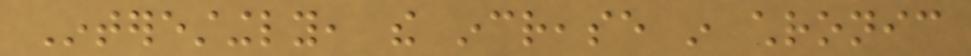Interestingly, the increase in chronic
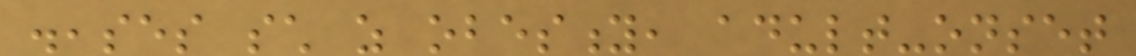diseases such as obesity, adult-onset
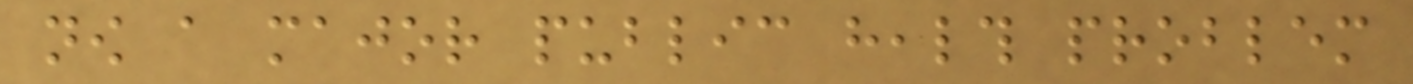now a major public health problem
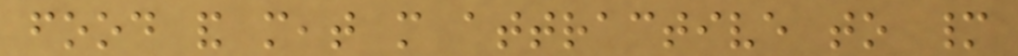food and meat more attractive to many
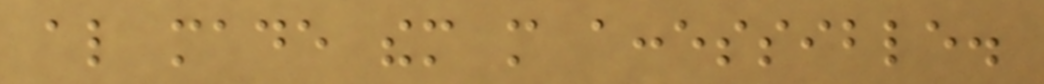also made them more accessible.
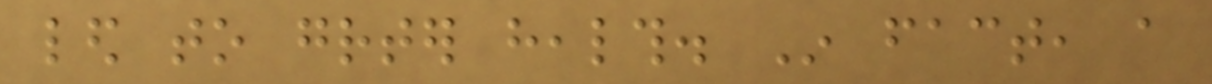led to greater health. In fact, a
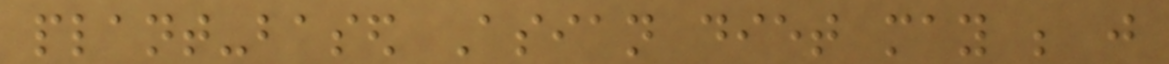plant-based Asian diet may be just
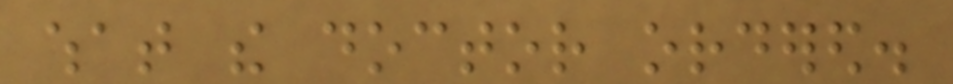what the doctor ordered.
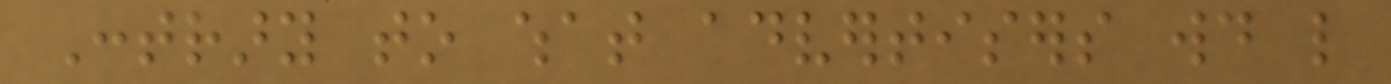Contrary to what advertisers would like
